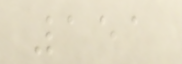151
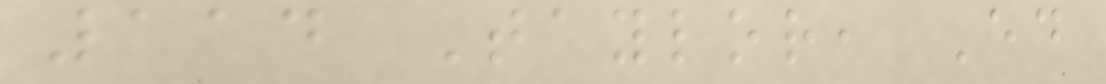114 Taylor, Ed
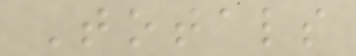Totals
